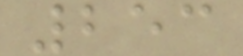253
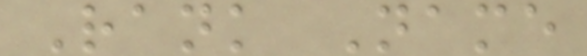Rank Name
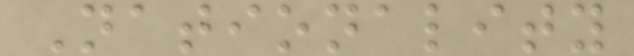Nationality
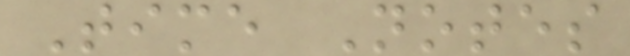Time Notes
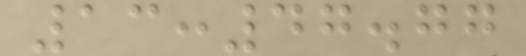13:47.77
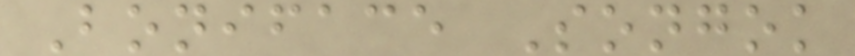Boniface Songok
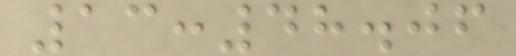13:48.06
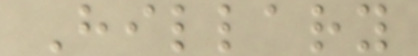Hillary
